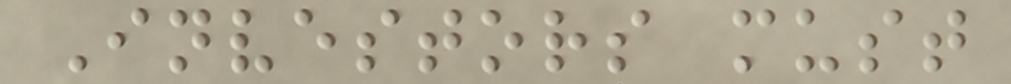Investors must
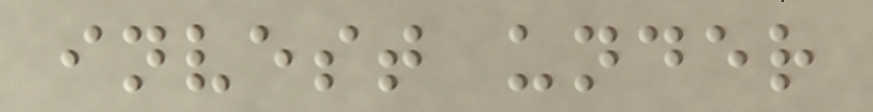invest under
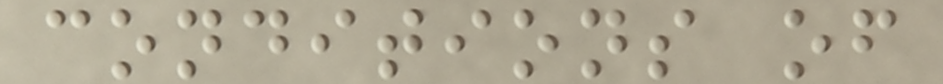conditions of
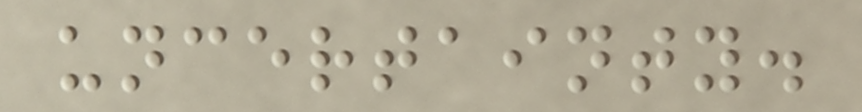uncertainty.
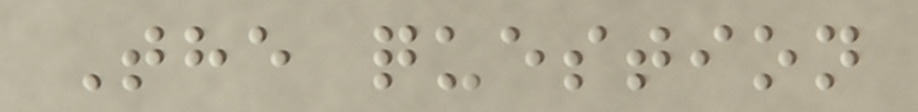The question
